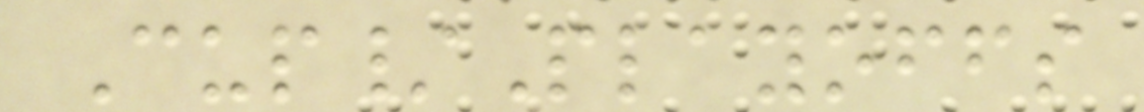Cup/Playoffs
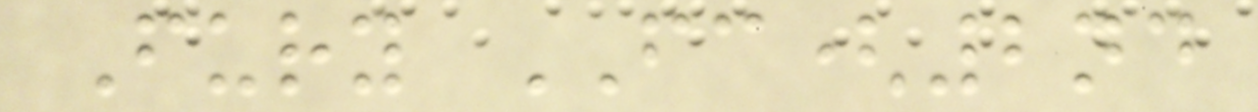Fury FC(2nd
